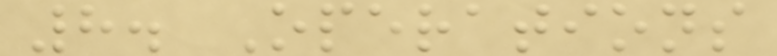8. Operations
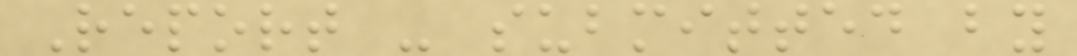Report - submitted by
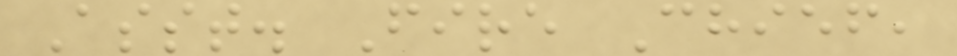Asst. Fire Chief,
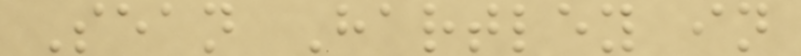Sean Hartley in
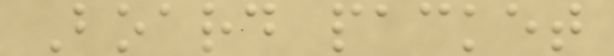Board packet
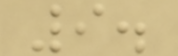9.
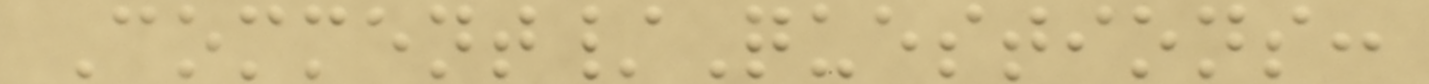Comment/Questions:
